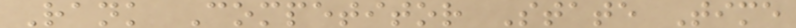Rank Competitor State Time
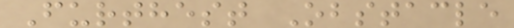Furthest Obstacle
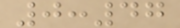0:47
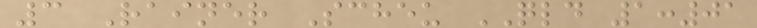3 Rainer Scheu QLD 1:01
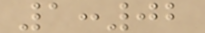1:02
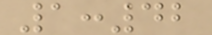1:42
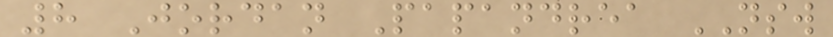8 Jordan Papandrea NSW
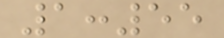1:55
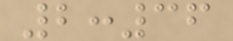2:36
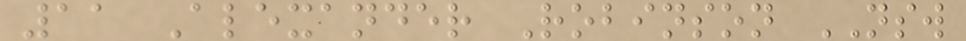11 Alexander Robinson NSW
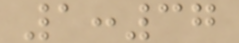1:37
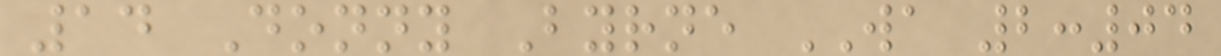14 Donny Byrne WA 2:04
